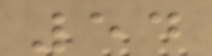54
